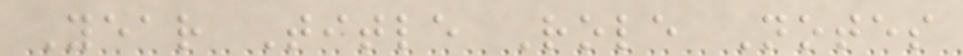Year Title Role Notes
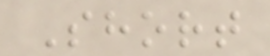Short
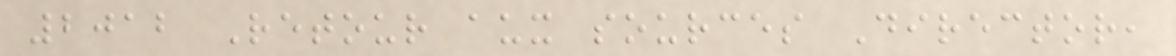2012 Retour aux sources Director,
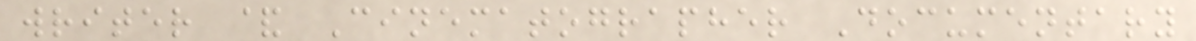writer & Cinematographer Documentary
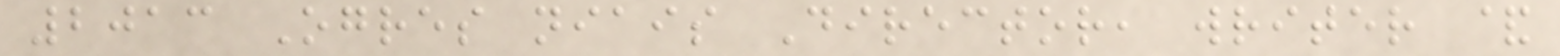2013 Ogres niais Director, writer &
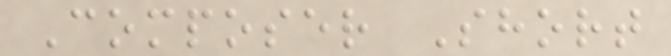Composer Short
